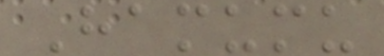Hamumu
